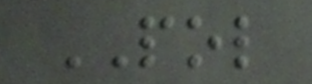POL
